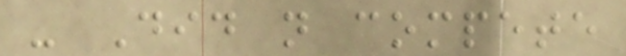- Did not compete
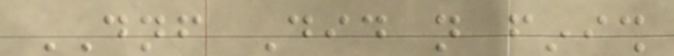DNF Did not finish
